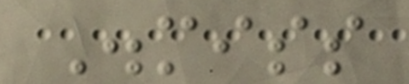Dismiss
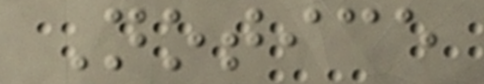Notice
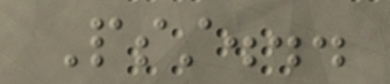Psst...
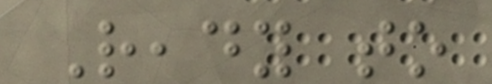Ready to
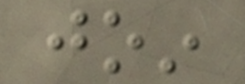join
